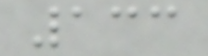133
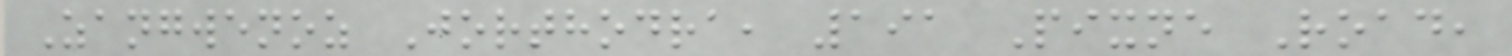Zangwenoz Jorthodra, 191 Pixne Road,
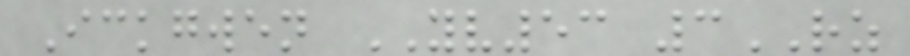Ickgwen YV53 3RZ
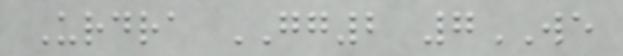Urdra GG2 7WE
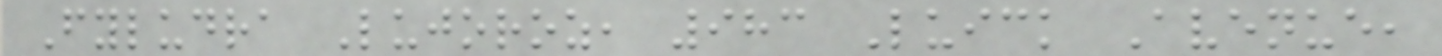Fyludra Lujoroz, 983 Luick Avenue,
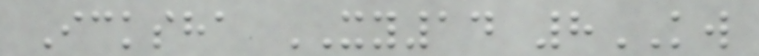Icksha XY14 8KW
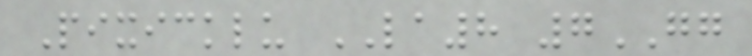Pixicklu LA8 7GG
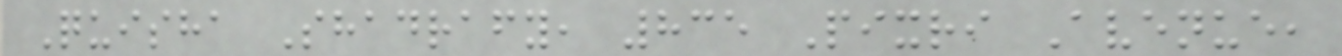Quisha Shadrafy, 835 Pixri Avenue,
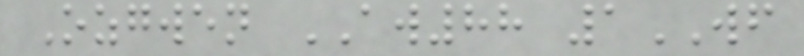Ozgwen AW88 1WF
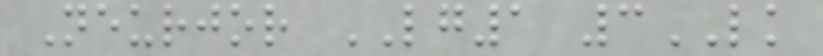Neurjor LG1 3LK
